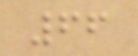66
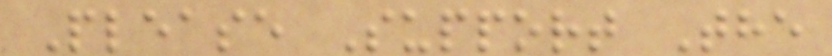Please Support The
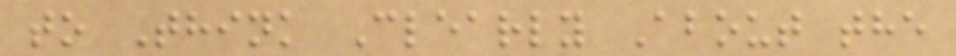to Think Clearly About the
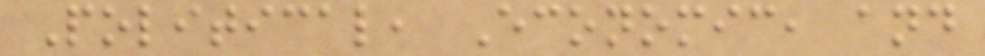Political, Economic, and
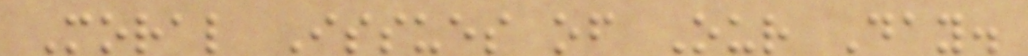Moral Issues of Our Day.
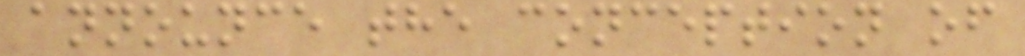announce the conception of
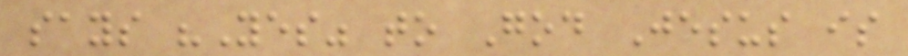says "Yes" to God Jesus is
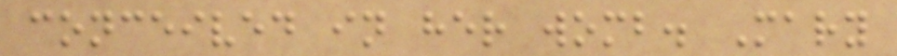conceived in her womb. Mary
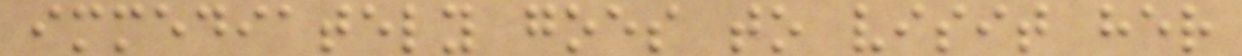immediately goes to visit her
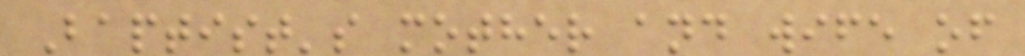Baptist's mother and wife of
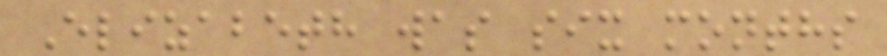Elizabeth was six months
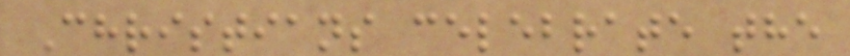Christians celebrate the
